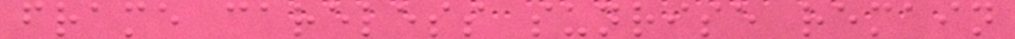frame careless sunrise remain
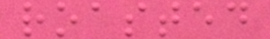roasted
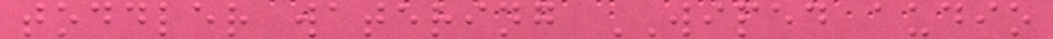toddler watering WIPED audio
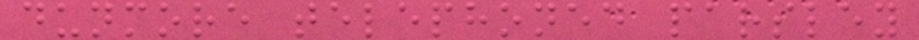dunmore telephoned parsley
